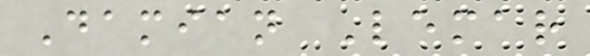Damian Lemar
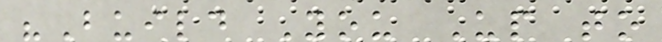"Build You Up to
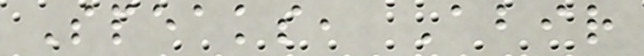Speaks, Abir
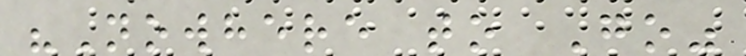"Nowhere to Go"
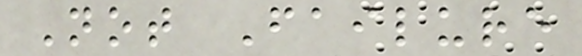Not Failure
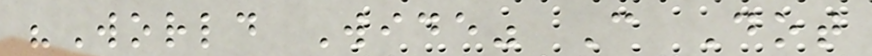"World Wide" C Dot
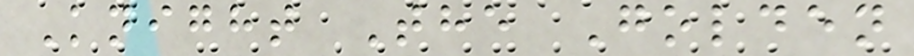Knight The Golden
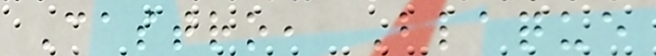Castro, Blaque
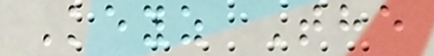Keyz The
